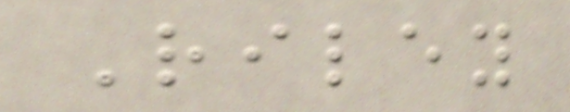Riley
